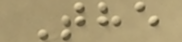The
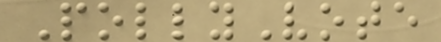PollyVote
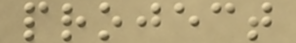project
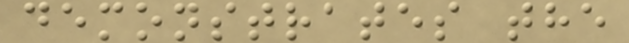demonstrates the
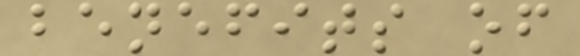benefits of
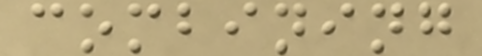combining
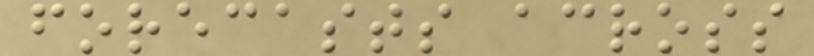forecasts across
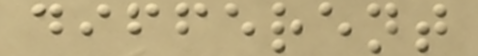different
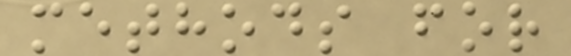methods for
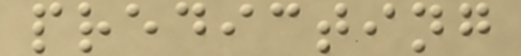predicting
